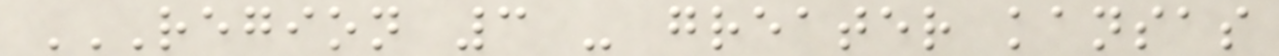REGION 3 - GREATER KANSAS
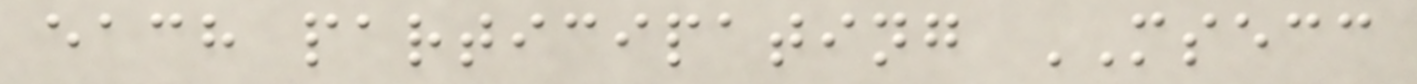each participating MSECC
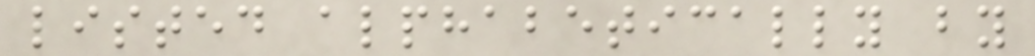listed alphabetically by
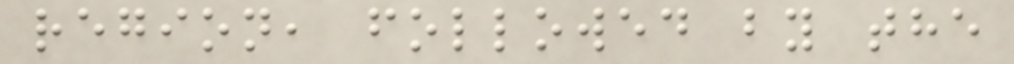region, followed by the
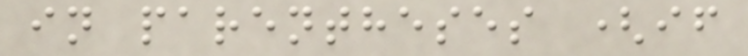in parentheses (if
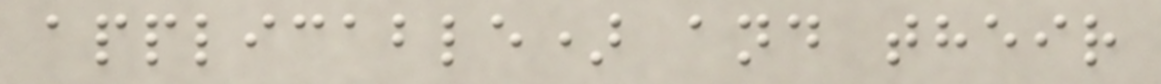applicable) and their
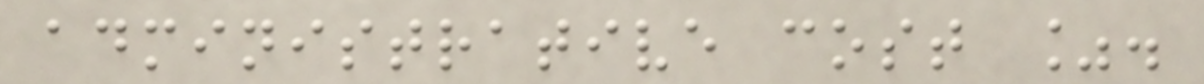administrative cost %.
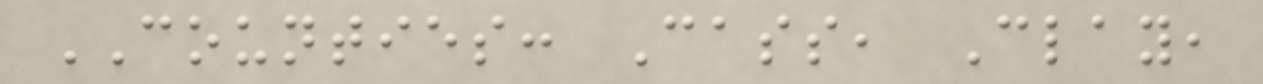COUNTIES: Cass, Clay,
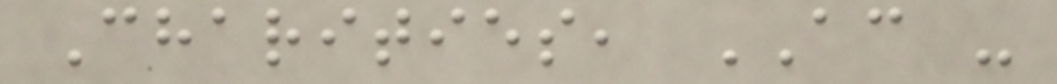Charities, AC -
